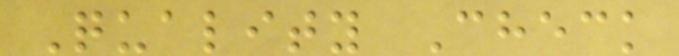Quality Check
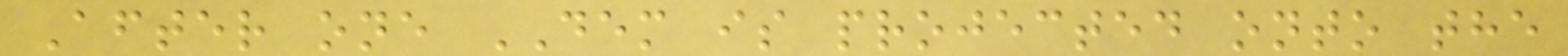After one DEM is projected onto the
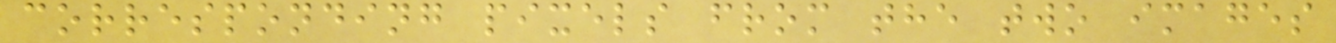corresponding pixels from the two images
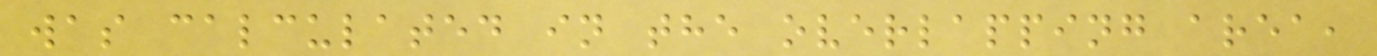was calculated in the overlapping area,
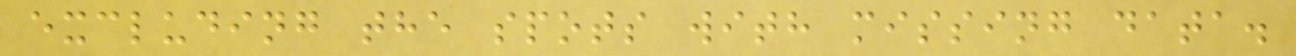excluding the spots with missing data.
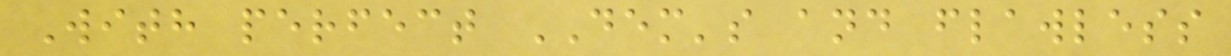With perfect DEM's and flawless
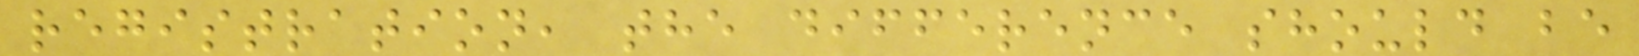registration, the difference should be
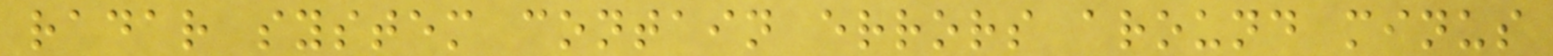radar system contain errors around minus
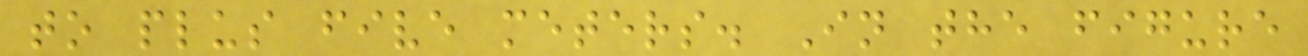to plus five meters. In the figure
